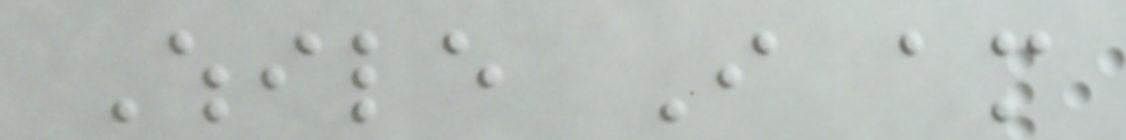While I am
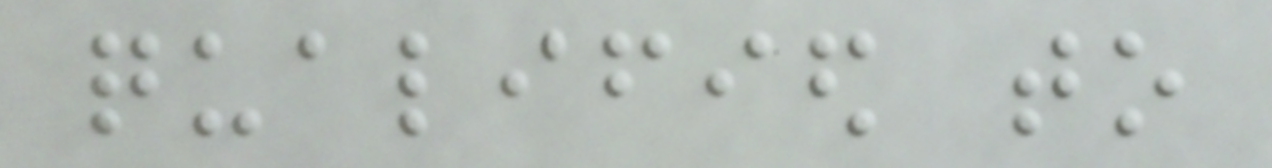qualified to
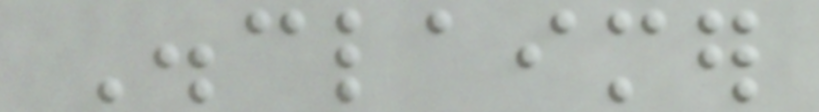Disclaimer
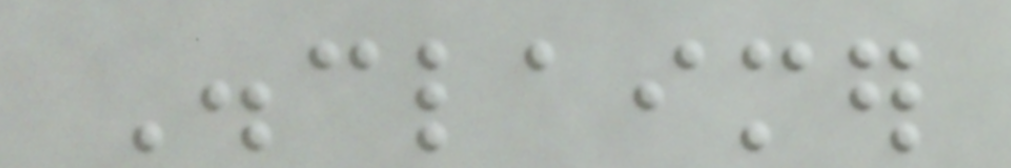Disclaimer
